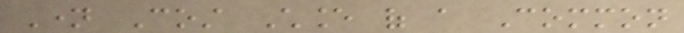Name Cost Chance of a Common
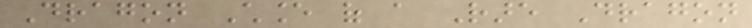Dragon Chance of a Rare Dragon
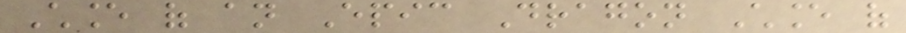Chance of an Epic Dragon Chance of
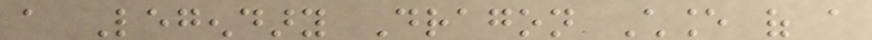a Legendary Dragon Chance of a
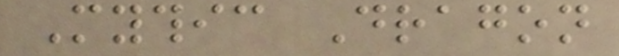Mythic Dragon
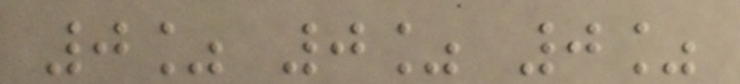0% 0% 0%
